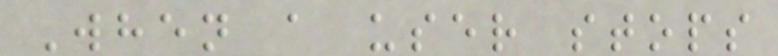When a user stops
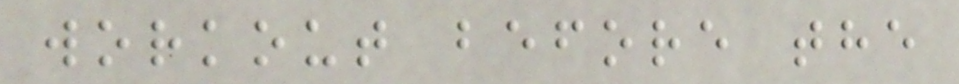workout before the
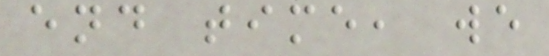end time, we
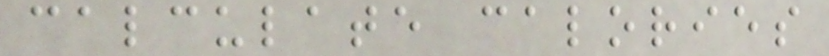calculate calories
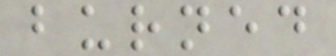burned
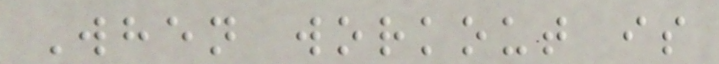When workout is
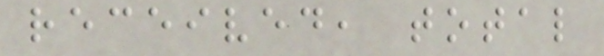received, total
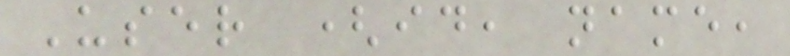User (id, name,
